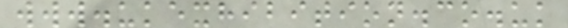www.ukexhibition.co.uk
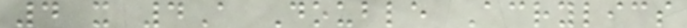4 x 4A Double Acrylics
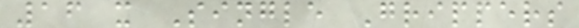16 x Single Grippers
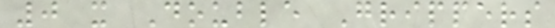0 x Double Grippers
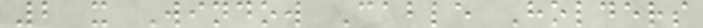2 x Window Cable Holders
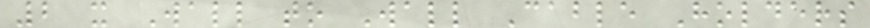2 x Wall to Wall Cable Holders
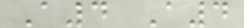A4 A4
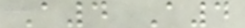A4 A4
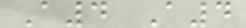A4 A4
